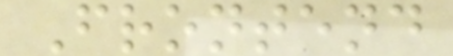Frontend
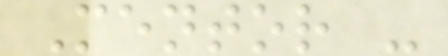Mentor -
